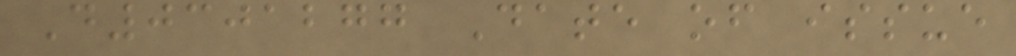D0301277 Date of issue
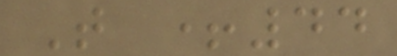T +44
